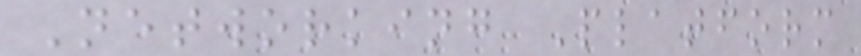Networking Platform
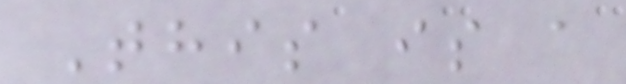This is a
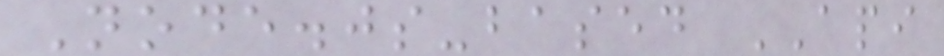Node.js-based API
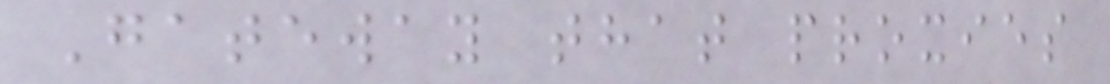Gateway that proxies
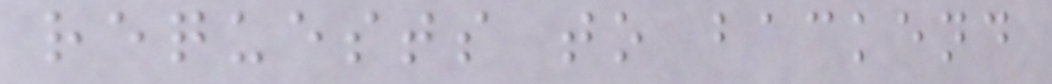requests to backend
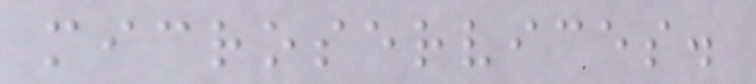microservices.
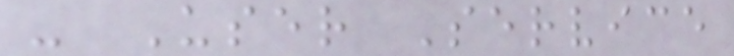- User Service
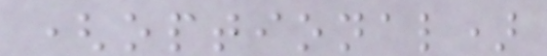(optional)
